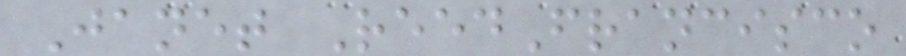Janet ReedFrancisco
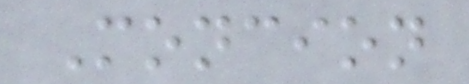Moncion
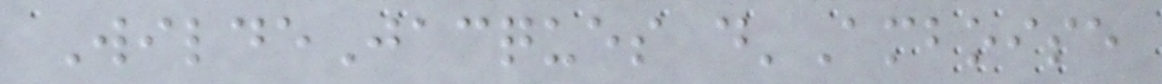WildeJacques d'Amboise
